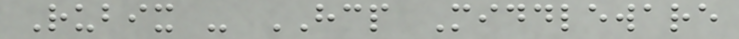Rubix - HCP Middleware
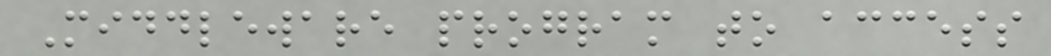Middleware program to access
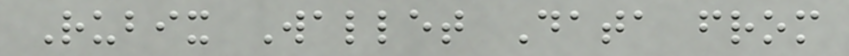Rubix Wallet Data from
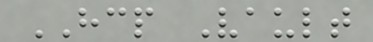HCP Vault
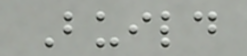Build
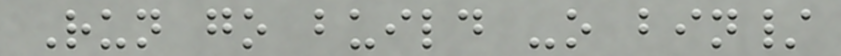Run go build -o bin/
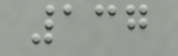137
